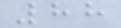88
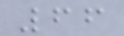66
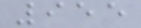955
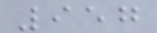957
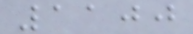1100
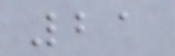21
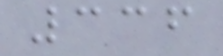336
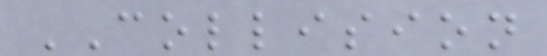COLLISION
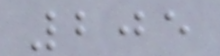205
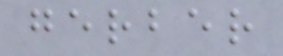gerber
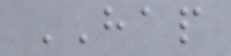HAP
